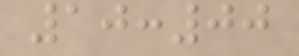10:00
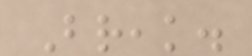Break.
